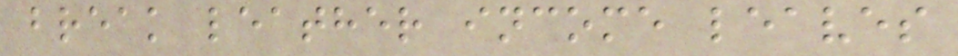break leather income leaves
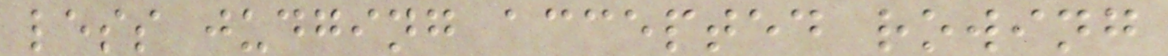less judging accepted rowing
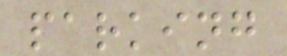parking
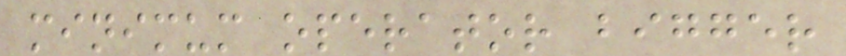minimum operator bigger
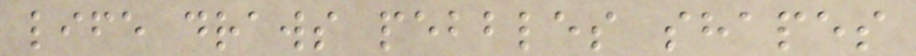life draws pebbles shapes
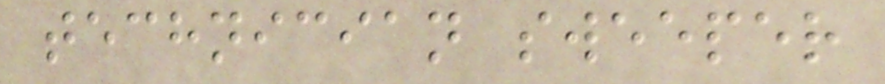technician sweeper
